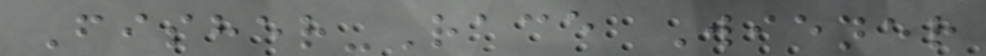Fisher-Race Wiener
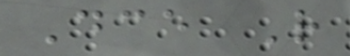Dce R
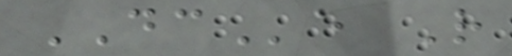DCe R
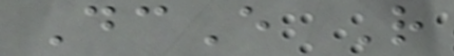DcE R
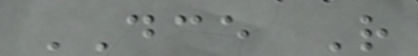DCE R
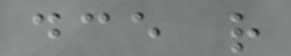dce r
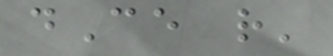dCe r'
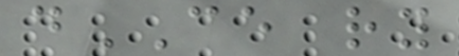dCE ry
